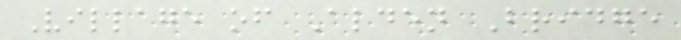Village of Alden Bridge
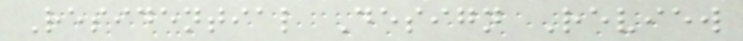Residential Design Review
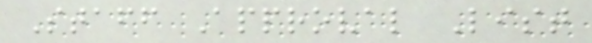Staff Approval List
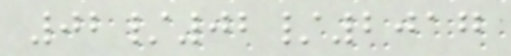02/02/2017
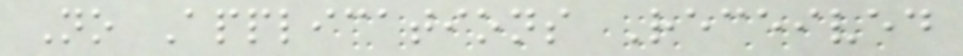No Applications Received
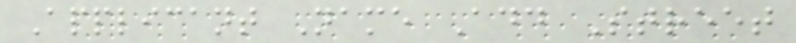Applicant Name Add Street
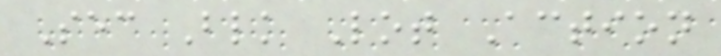Sec Blk Lot Action
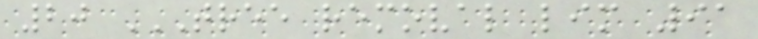20 TREE REMOVAL LIM 91
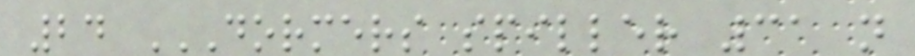24 DORMERS SPILLER 31 N
